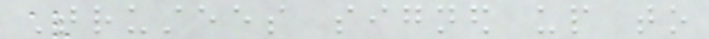Trustees signed up to
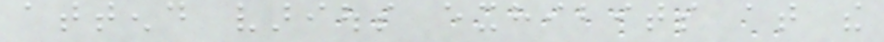attend various exhibits at the
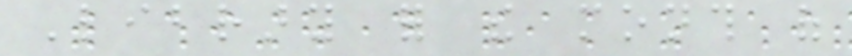Library for the month of
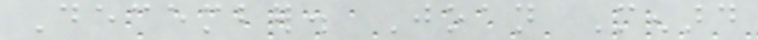December. Joan Menard
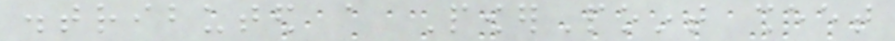distributed a PowerPoint sheet
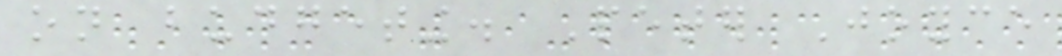on budgeting. Peter Joyce
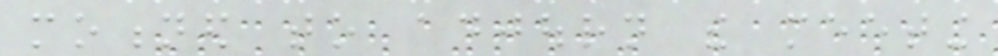motioned to adjourn the meeting
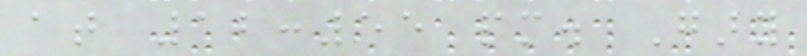at 12:55 pm. Gary
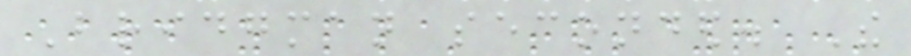Bridgman seconded. The
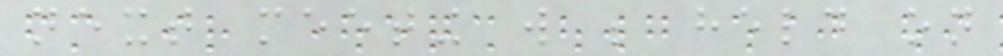next meeting will be held on
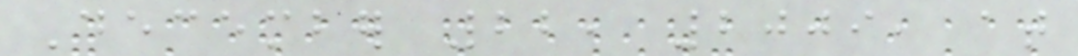December 22, 2009, at
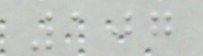107
